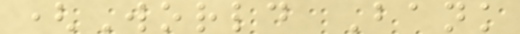(World Bank
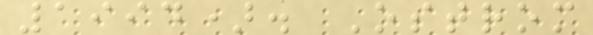1994). Ostrom
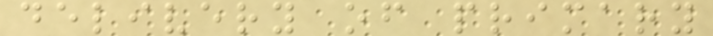delivery of primary
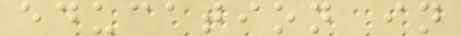education in
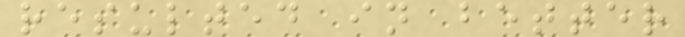resulted in better
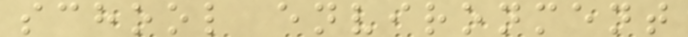school environment
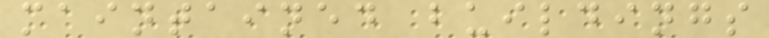maintained buildings
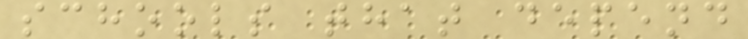schools that depend
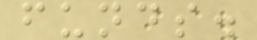funds.
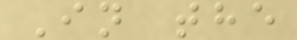In the
